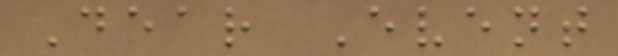Dear Event
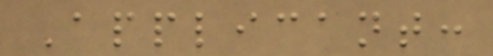Applicant:
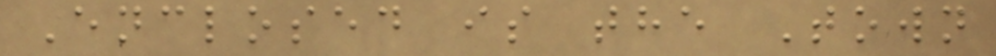Enclosed is the Town
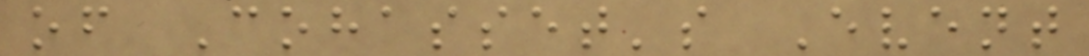of Cohasset's Event
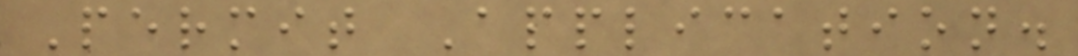Permit Application.
